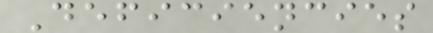Deficiencies
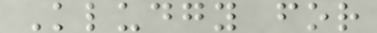Kludgy for
